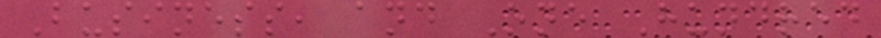Business, and One Hundred
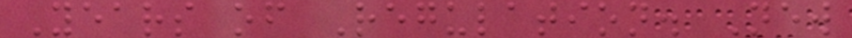Years of Regulation. New
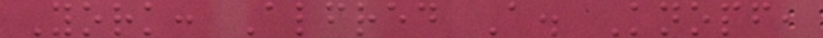York: Alfred A. Knopf,
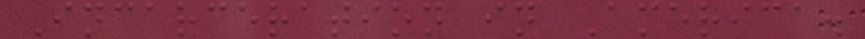Incarceration in America.
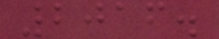2016.
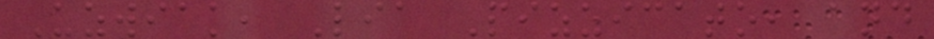Uzwiak, Lia Pizzicato, and
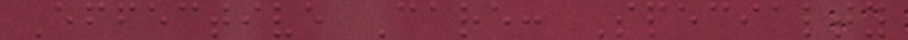Effective Care: Specialty
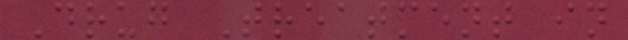Drug Treatment in
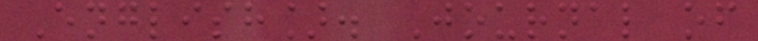English]. Journal of
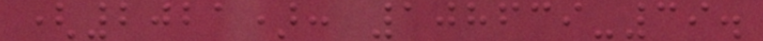(2021): 108639-39.
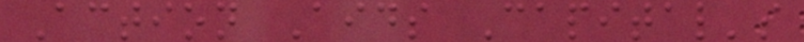Action Aids Capital's
